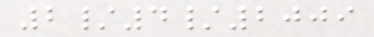2/4/2009
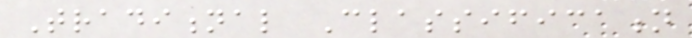Traditional Classification
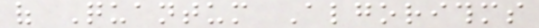of Quantum Algorithms
